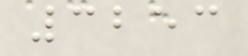3253
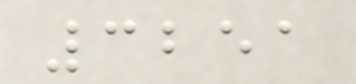3251
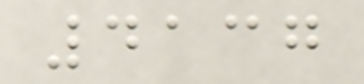4137
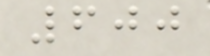600
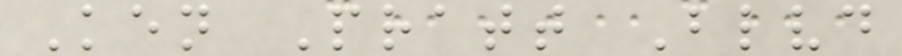Ken Pratt Blvd
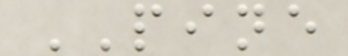PINE
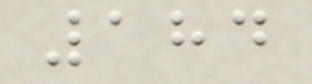184
